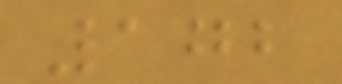172
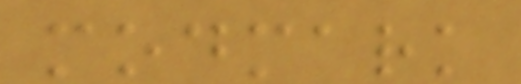modmark
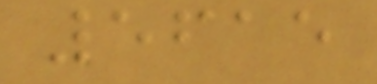5615
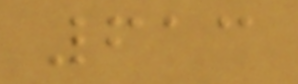613
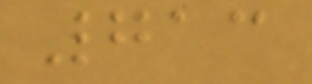713
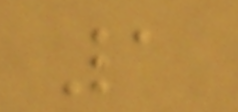1
